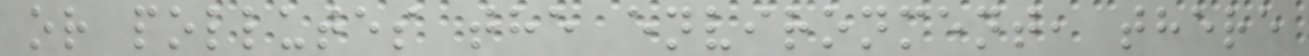or pollutes the environment, there
